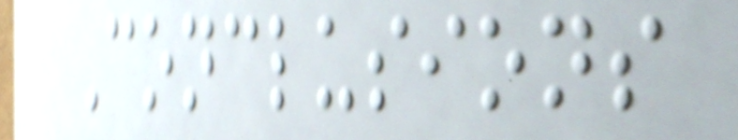Conclusions
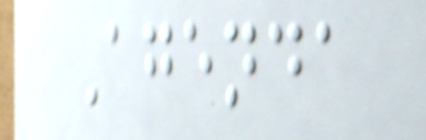Agenda
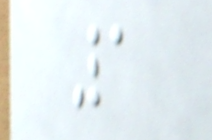1
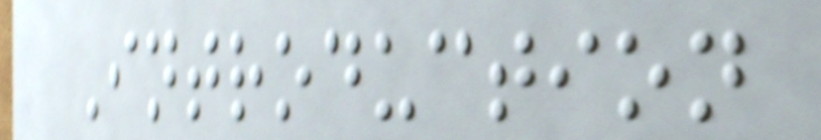Introduction
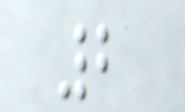2
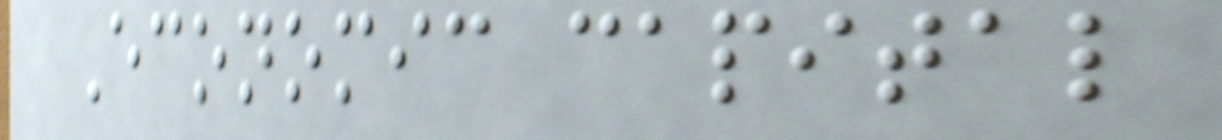Economic capital
